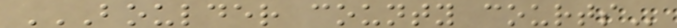BOULDER COUNTY COURTS
